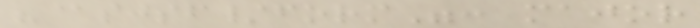"@sjsf/form": major
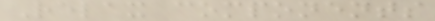Relax components
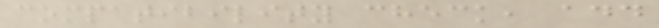compatibility check, add
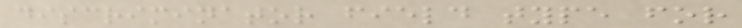discriminator field type for
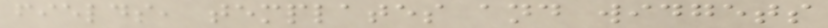fields, templates and widgets
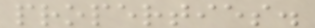properties.
